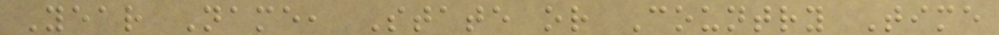Year Name, State or Country Time
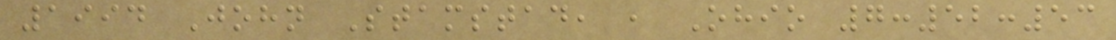1994 John Stamstad, , Ohio 7:52:53
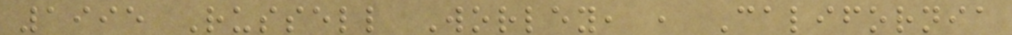1995 Russell Worley, , California
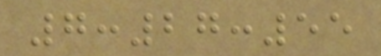7:27:55
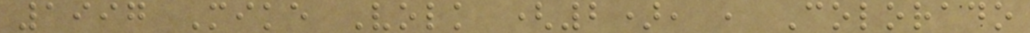1997 Mike Volk (2), , Colorado
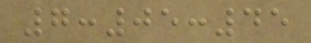7:05:45
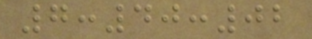7:40:02
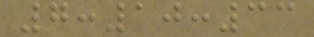7:10:33
